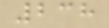238
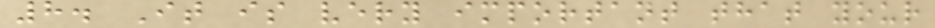8. It is very important that your
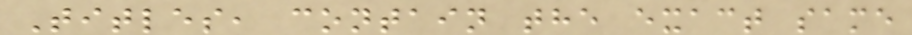Titles, contain the exact same
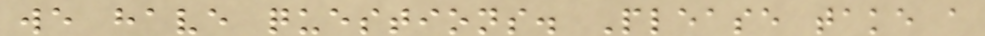we have questions. Please take a
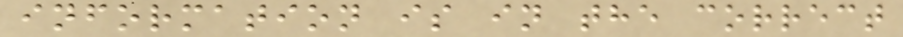information is in the correct
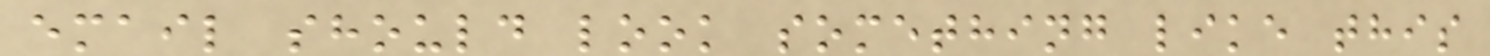email should look something like this
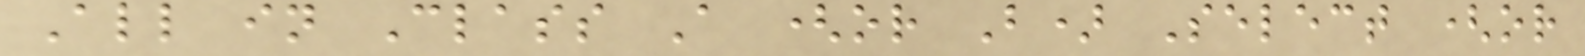All in Class A (or B) Select (or
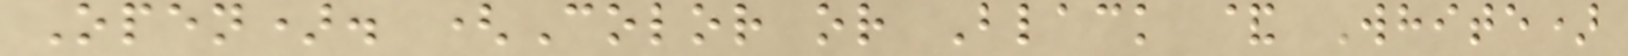Open). (Color or Black & White)
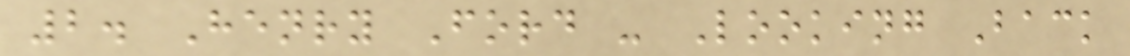2. Henry Ford - Looking Back
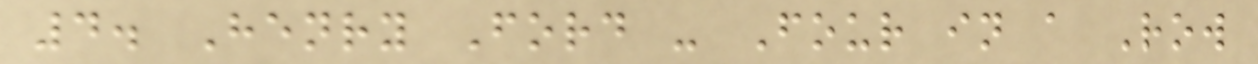4. Henry Ford - Four in a Row
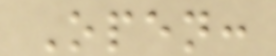Open:
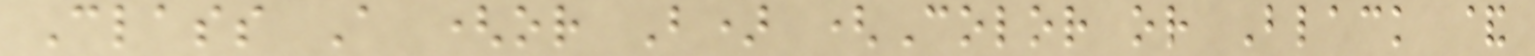Class A (or B) (Color or Black &
